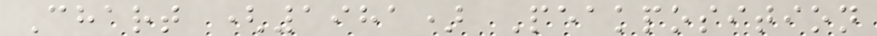Chart (1981) Peakposition
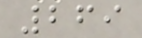269
